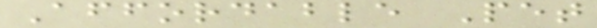Affordable Pet
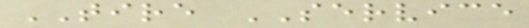TIRE SERVICE
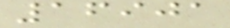16901
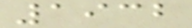1932
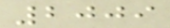2009
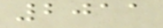2011
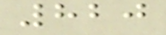820
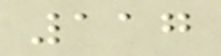117
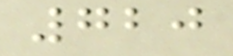720
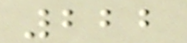222
